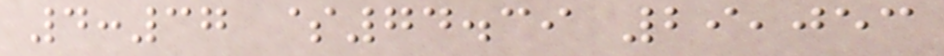4:37 $74.39 29,053
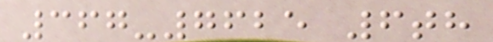367-7625 6th
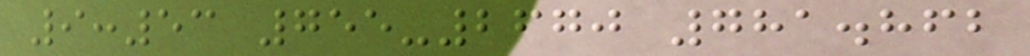9:53 755-2670 781.862
